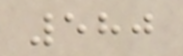580
